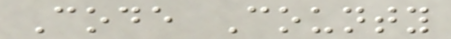Code County
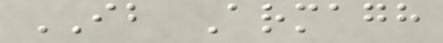IB Armagh
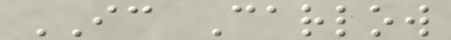IC Carlow
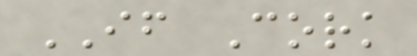IF Cork
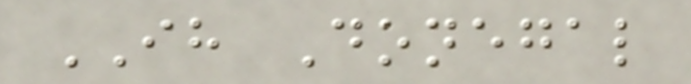IH Donegal
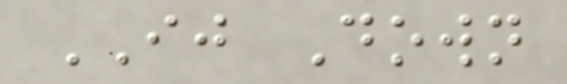IJ Down
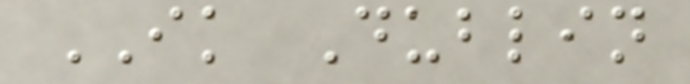IK Dublin
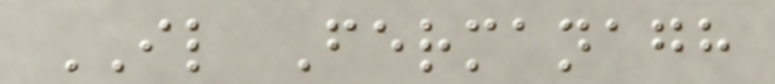IL Fermanagh
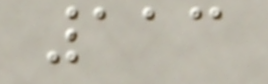113
